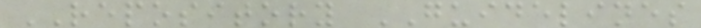REPOSITORY GUIDELINES
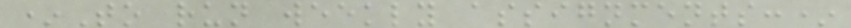*To run weekly assignments:*
